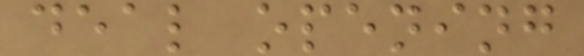deal opening
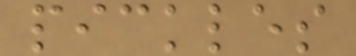pickles
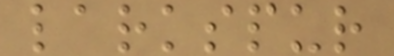larkspur
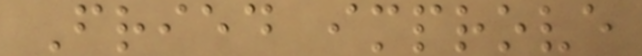Fried improve
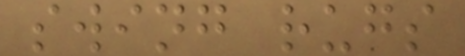swing rugs
